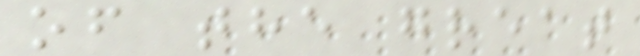of the great
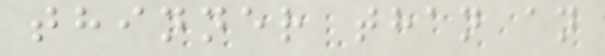thinner than an
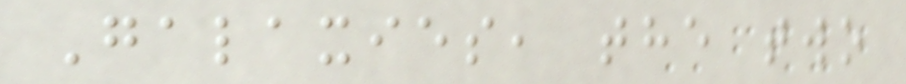Galaxies, the two
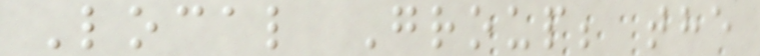Local Group; the
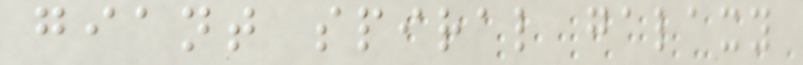giant spiral galaxy
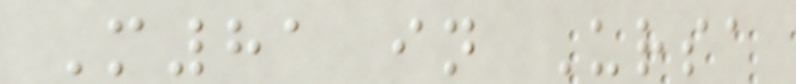M81 in Ursa
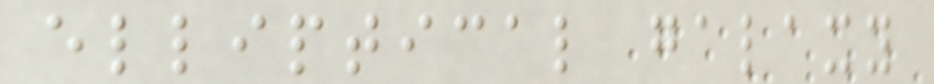elliptical galaxy
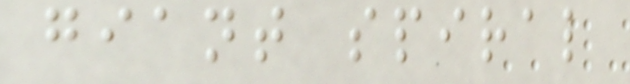giant spiral
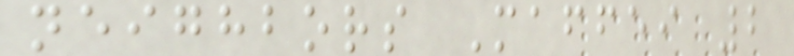neighbors Maffei 2
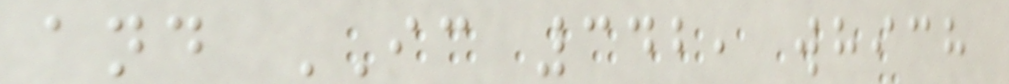and IC 342, which
